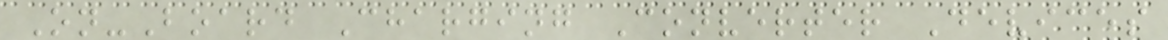On-Board Charging Converter Devices
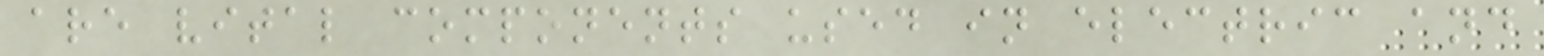are vital components used in electric and
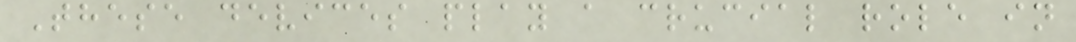These devices play a crucial role in
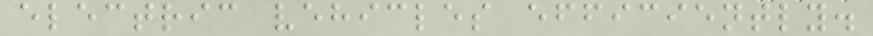electric vehicles efficiently.
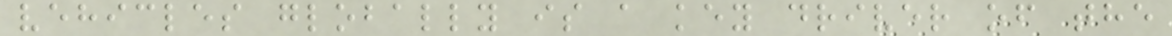vehicles globally is a key driver of the
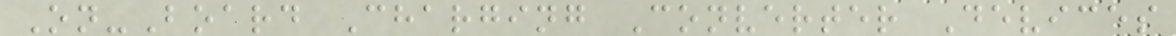On-Board Charging Converter Devices
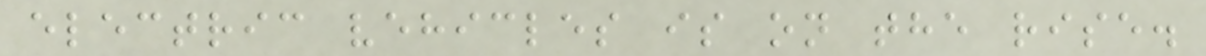electric vehicles is on the rise.
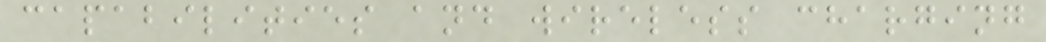capabilities and wireless charging
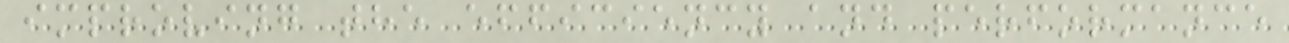improving the efficiency and performance
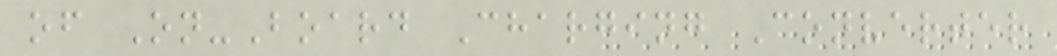of On-Board Charging Converter
